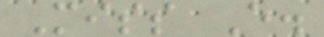Miss E.
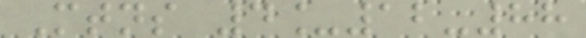Mtns 4_12-88
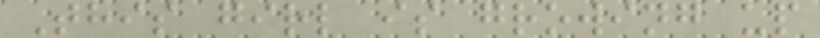This girl is growing up
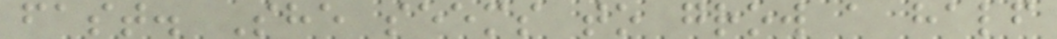fast. She seems to grow a half
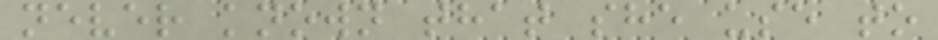never known that she use to
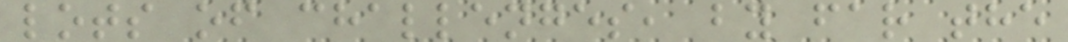lots of challenges, by far the
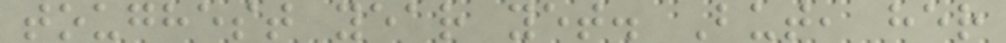toughest year yet. But, her
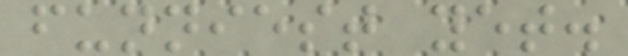funniest yet.
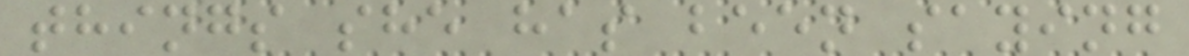things she has been saying
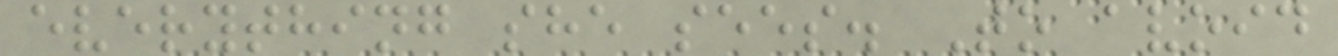everything she sees. To avoid
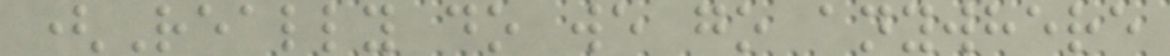(Really do we go anywhere
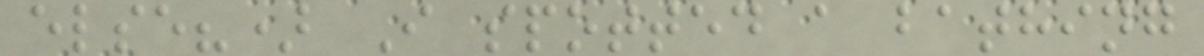else?) I spotted a bathing
